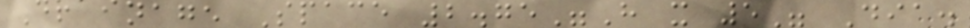Drainage Space 2.75"H x 5" Dia.
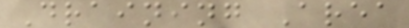Draining Area
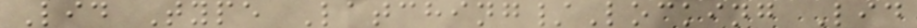Lid Type Latching/Locking Lid
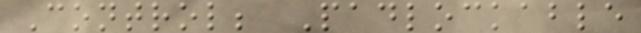Control; Padlockable
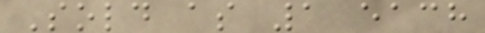Sold as 1 each
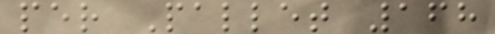per Pallet 168
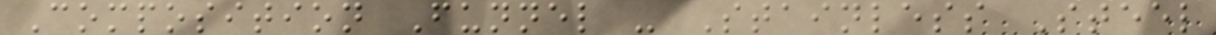Composition Funnel - Stainless Steel
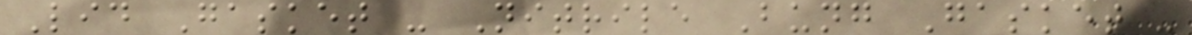Lid Gasket - Nitrile Bung Gasket -
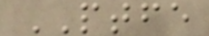PTFE
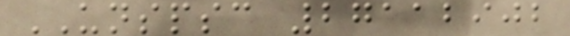UNSPSC 27112902
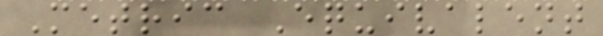Metric Equivalent
